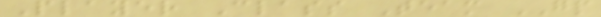Player Class Team GP
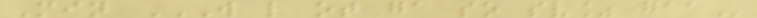Min W L OT GA SO SV% GAA
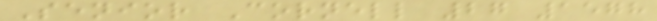Senior Cornell 27 1578
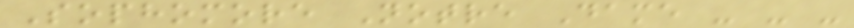Sophomore Notre Dame - - -
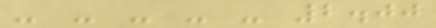- - - - - 2.00
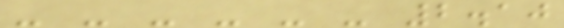- - - - - - 2.10
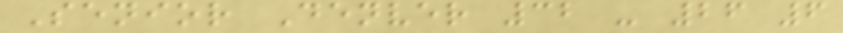Senior Denver 32 - 26 6
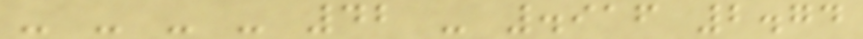- - - - 42 - .916 2.74
